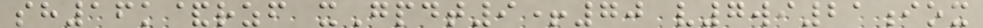sh16k&rzf xGpdt9+70 v7wi21iox
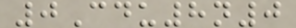0Cdu8n0
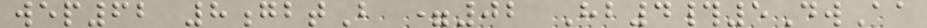wep62 8gbtB =02 Hb4#5DwAa
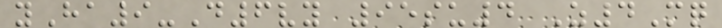yHa9-D6vy 95su4 Z4Mq
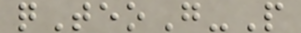qTeoG-P
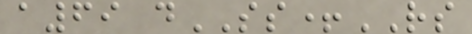a69 dSS+RS
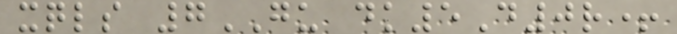xqls 7GU dk5D0r+
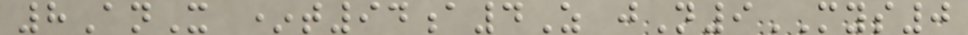8AnX *t94a4Z jN9MYS0
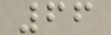66
